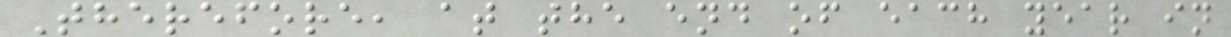Therefore, at the end of each year in
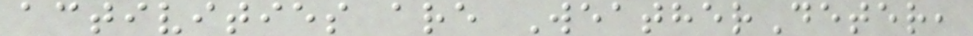activities are WeatherDeter,
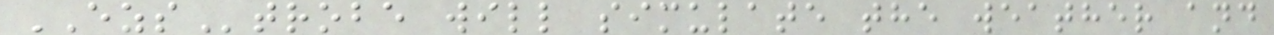EZStrobe will simulate the weather and
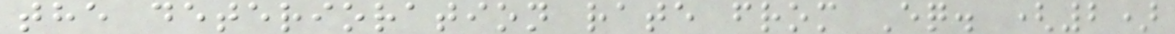the deterioration rate from Eq. (2)
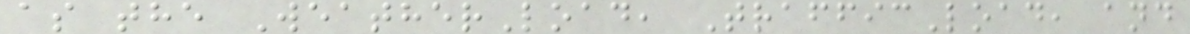as the WeatherLoad, TrafficLoad, and
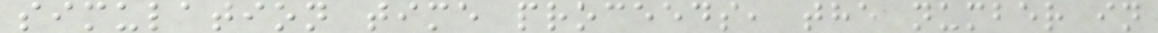simulation time proceeds, the number in
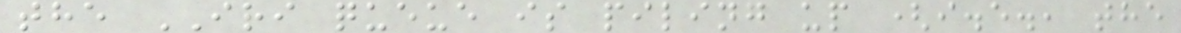the IRI queue is piling up (i.e., the
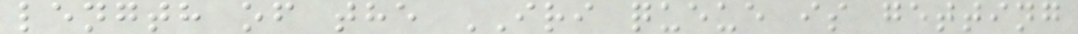length of the IRI queue is getting
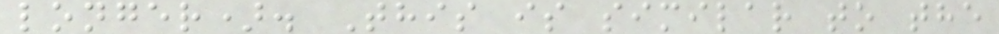longer). This is similar to the
